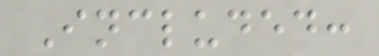Included:
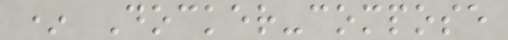* Docker-compose
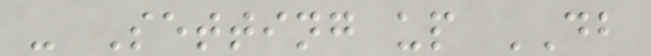- Setting up DB
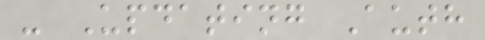- Updating Auth
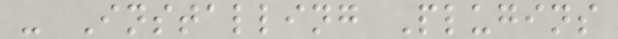- Installing Plugins
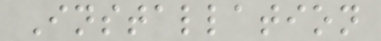Installation
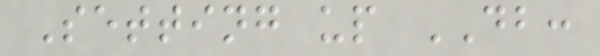Setting up DB:
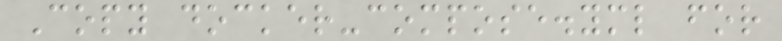Copy docker-compose.yml for
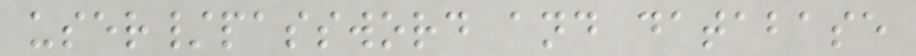user/password and database
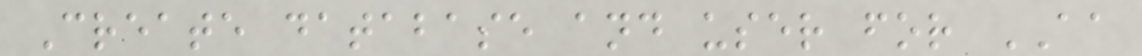Create database and user for AA
